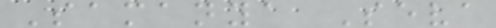Samanya Seva
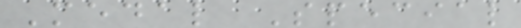Medal Special
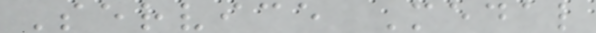Service Medal
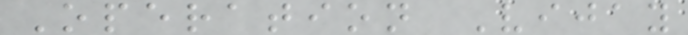Operation Vijay
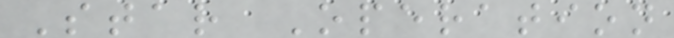Star Operation
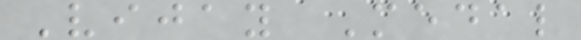Vijay Medal
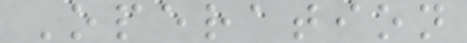Operation
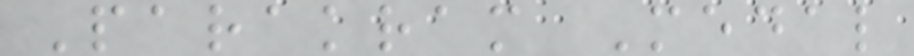Parakram Medal
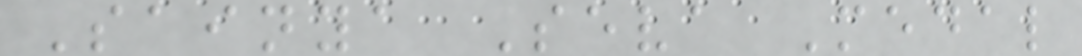Sainya Seva Medal
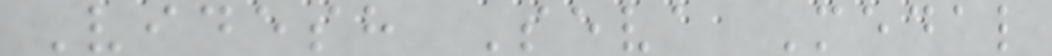Videsh Seva Medal
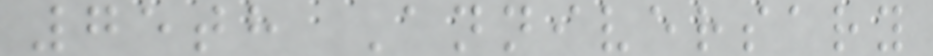75th Anniversary
